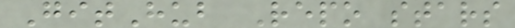GitHub Repo stars
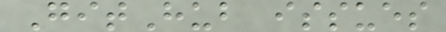GitHub issues
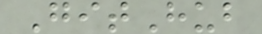GitHub
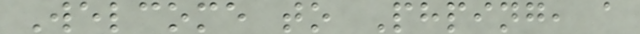Welcome to Phping, a
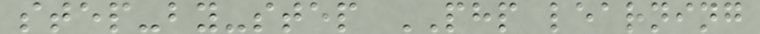step-by-step PHP learning
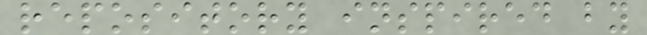repository inspired by
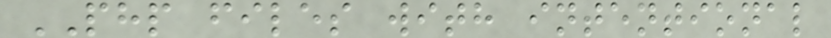PHP files with intentional
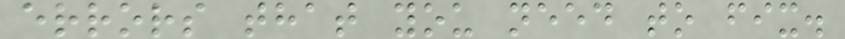errors that you need to fix.
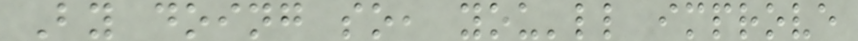By doing so, you'll improve
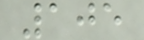105
